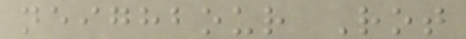neighbour Rot
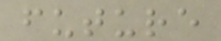future
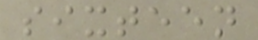sixteen
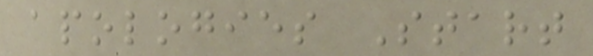apologies Start
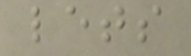lets
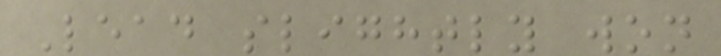Lead slightly won
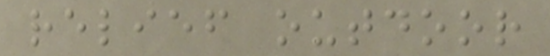relief outdoor
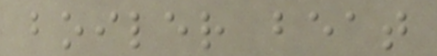boiler beat
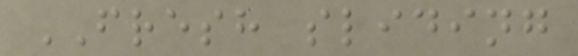FRESH sliding
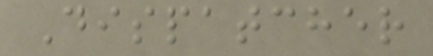Dispatcher
